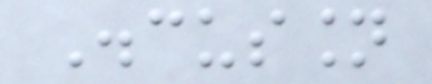Discussion
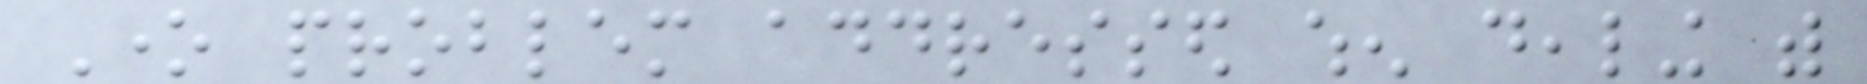One problem addressed when dealing with
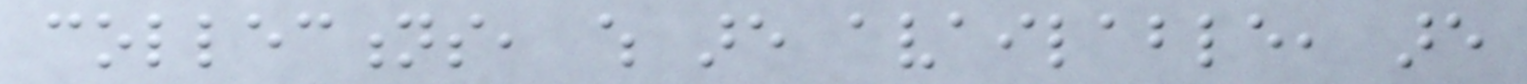collections, which are available, are
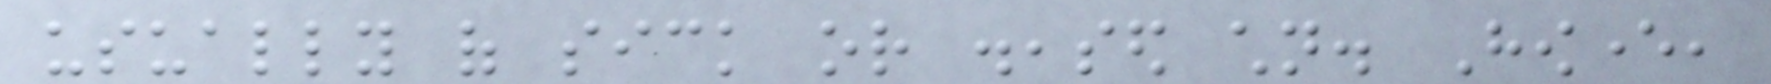usually of sick or diseased children. However,
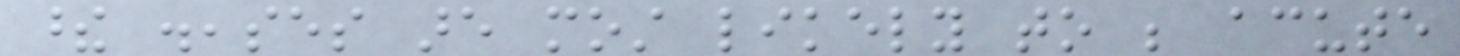these diseases are most likely to be acute
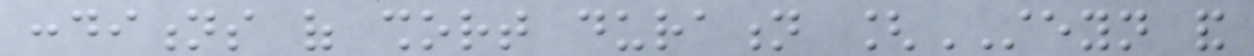conditions of short duration [STEYN and
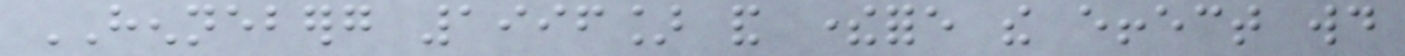HENNEBERG 1996] and therefore the effect would
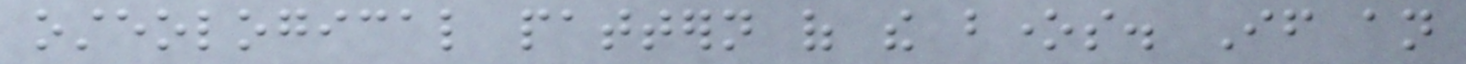osteological pattern of the bones. If an
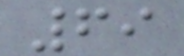69
